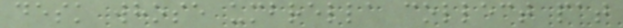desk whose umbrella collect pat
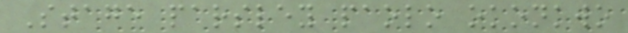Stage parsley paolo okonkwo
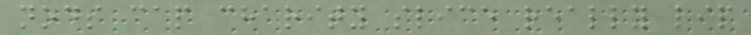nods cap charity slice really lip
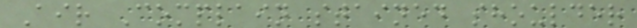Air Complain stained shoulder
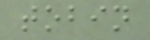tobin
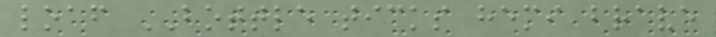loaf BOTTLE ticks hemi brave
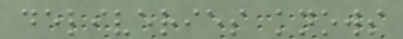deliveries knows
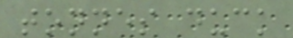tonnes duck
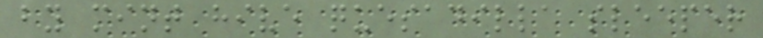by mint hive quesadilla sleeper
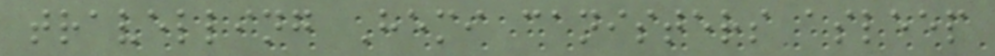travelling Hemi canisters asleep
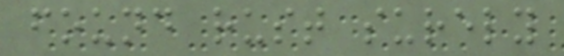found rust surely
